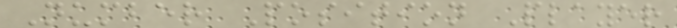Number Position Player
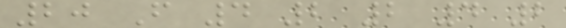20 F 4 2 2 4 2
